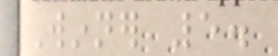Winner 5.
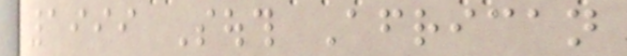1999 South African
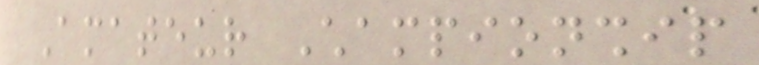Amateur Championship
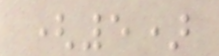(5)
